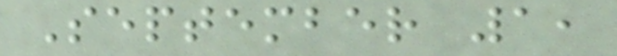September 1,
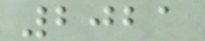2021
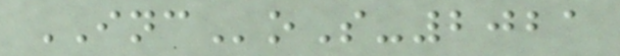INCoS-2021
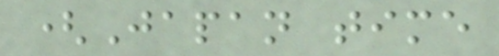(Japan time
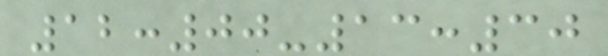12:00-13:30
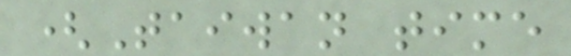(Taiwan time
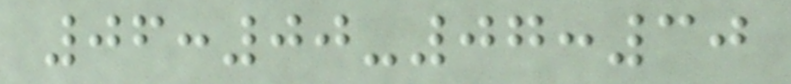06:00-07:30
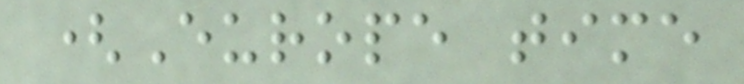(Europe time
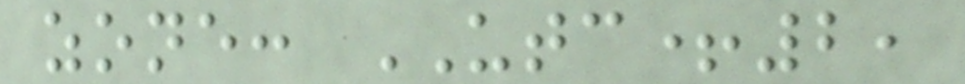zone: UTC+2,
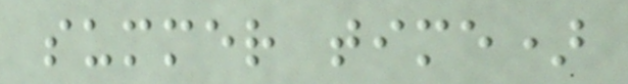summer time)
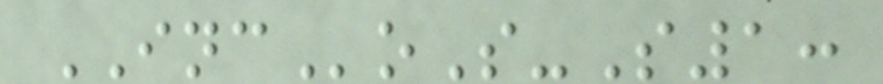INCoS-S1:
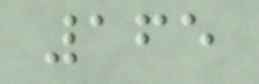165
